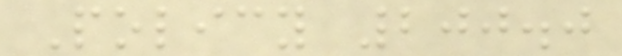Policy 200.0
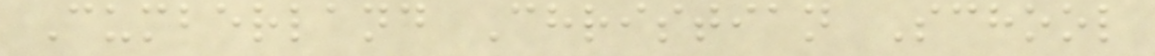Cumberland Christian School
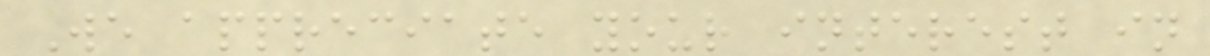We appreciate your interest in
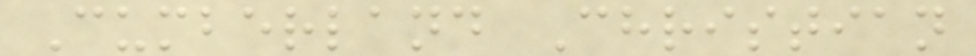Cumberland Christian
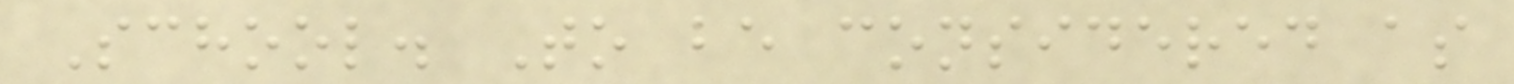School. To be considered as
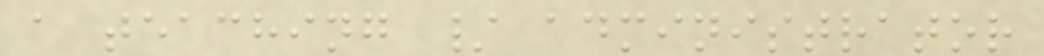a teaching / administrator
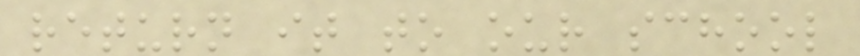return it to our school
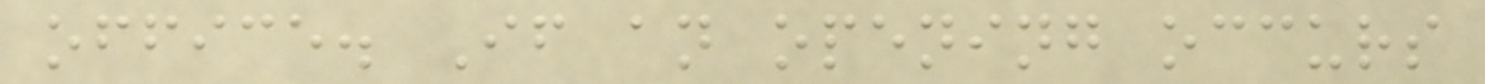office. If an opening occurs
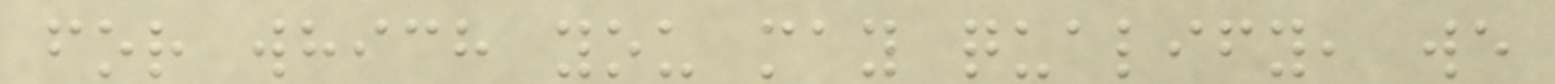for which you may qualify, we
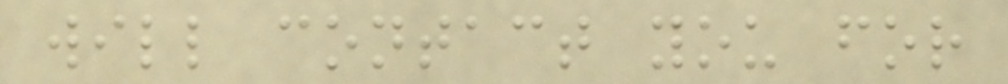will contact you for
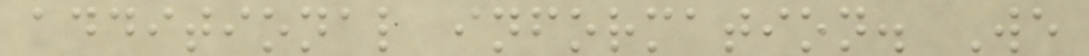additional information. We
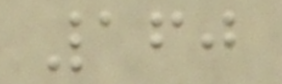160
